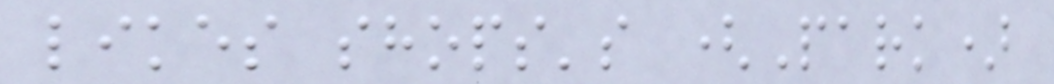likes shops's (Park)
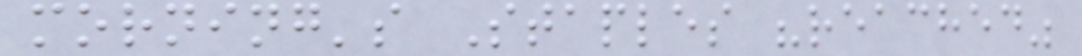morning's Staples "reached"
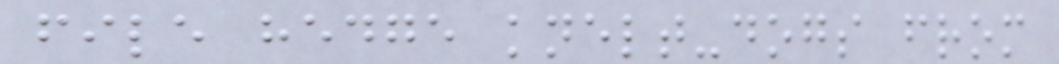file hedge knelt-dogs from
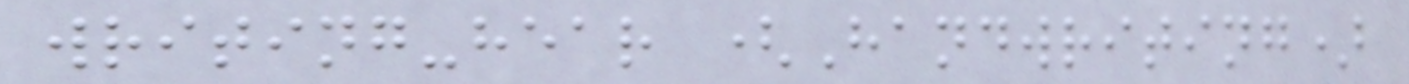writing-hear (Handwriting)
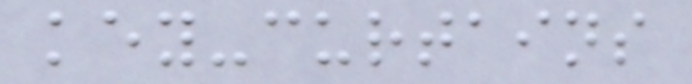key-curtains
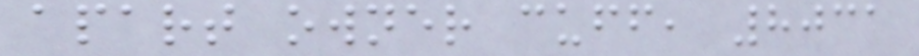apart owner cuff, 8031
